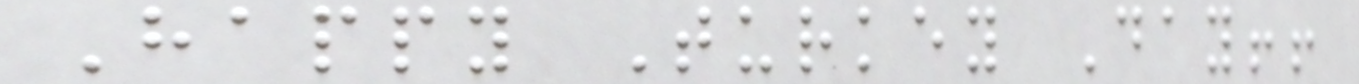Happy Turkey Day!!
